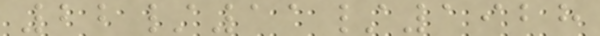22/11/1928
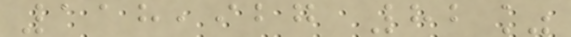118,927 82%
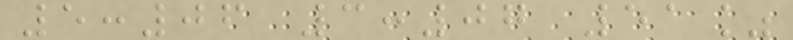5:06 3:07 51%
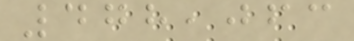478,063
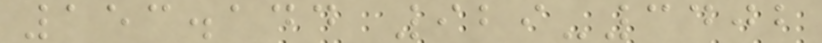153.144 929-3402
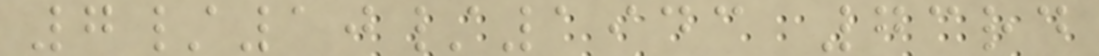7/10/1943 73rd
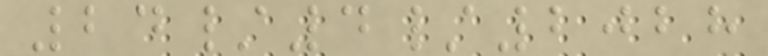24/4/2028
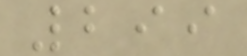299
